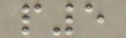p5
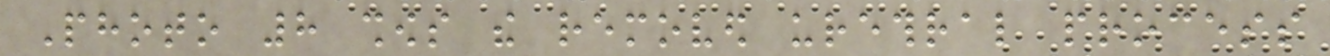Photo 8 shows the removed urethral process
